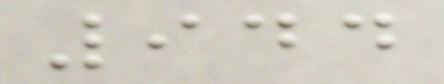944
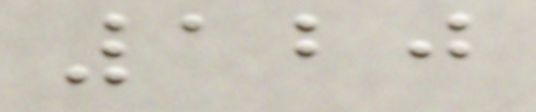120
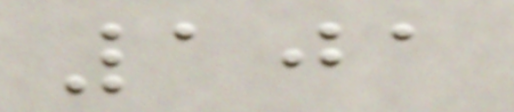101
